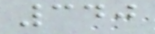340
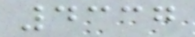4337
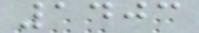1403
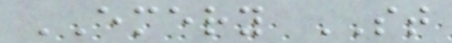EMERY ST
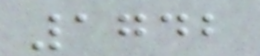1742
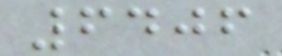6406
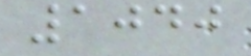1040
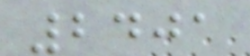2401
